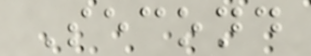Second
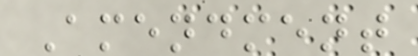Amendment
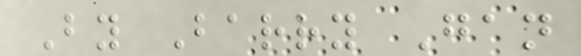By Barry Gan
